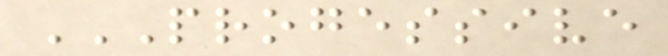PROGESSIVE
